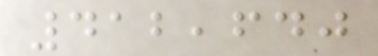412,640
